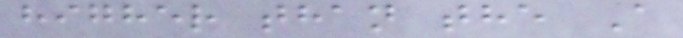higher than the A
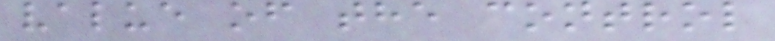value of the control
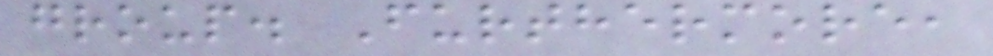group. Furthermore,
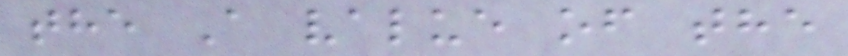the A value of the
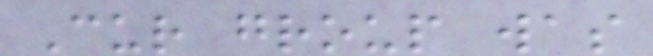Cur group was
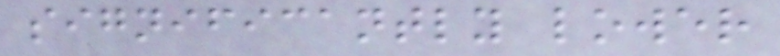significantly lower
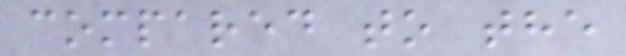compared to the
